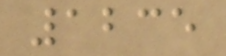1235
